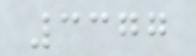3377
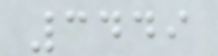3449
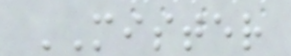MISTER
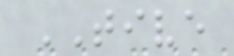TIVE
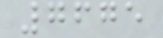7675
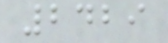2429
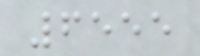6555
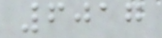6017
